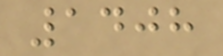1408
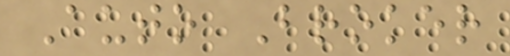Auto Broker
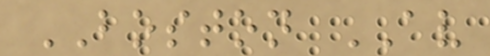BOSTON AV
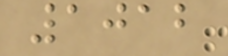1012
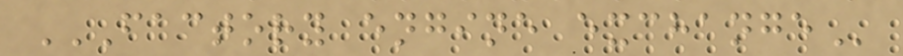FACTORY ENGINE EXCHANGE
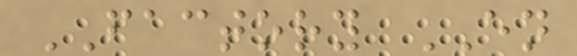FACTORY EN
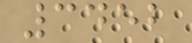3452
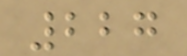227
